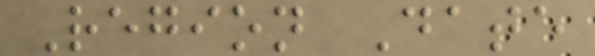Region Date
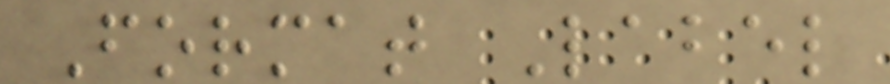Format Label
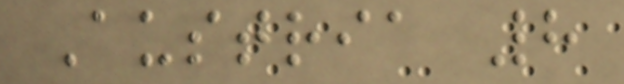Austria 8
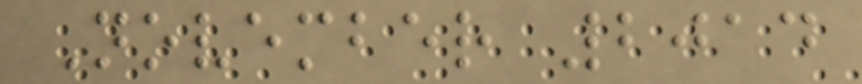November 2014
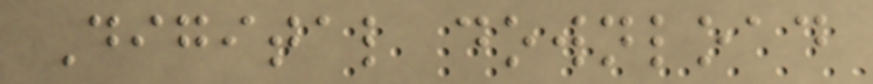Digital download
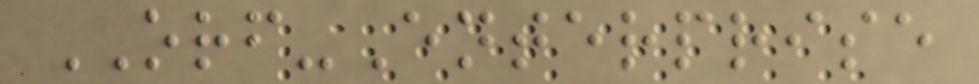ORF-Enterprise
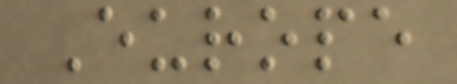Europe
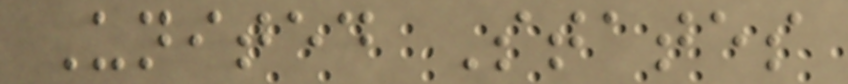United States
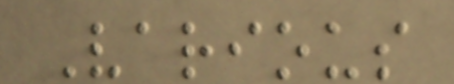Various
